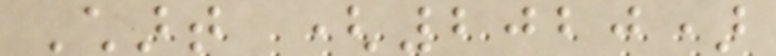Chart (2020)
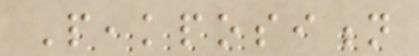Peakposition
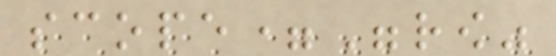scope="row"
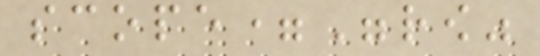scope="row"
